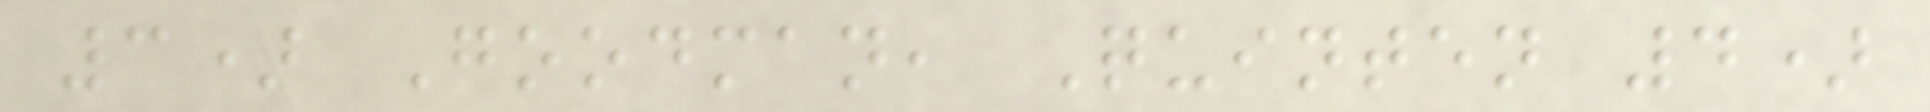3) Goodman, Quinten 4)
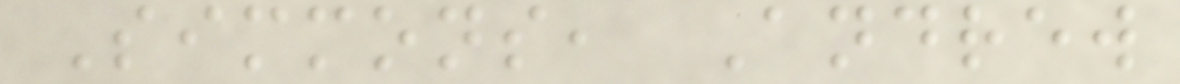Simmons, Andrew
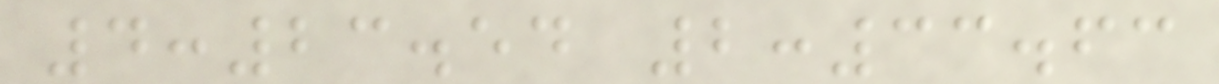4:23.54 2:33.63
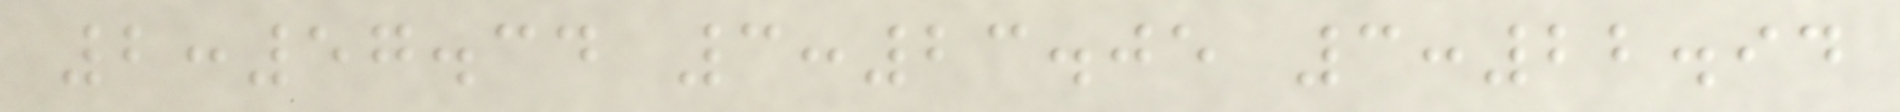2:57.34 3:23.05 3:22.94
